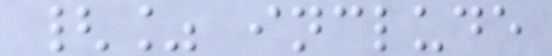{% include
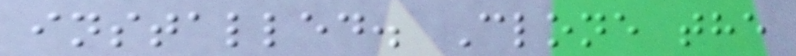installed. Clone the
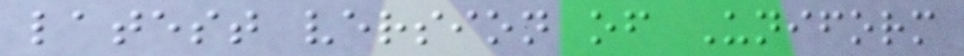latest version of Uniform
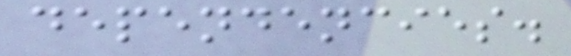dependencies.
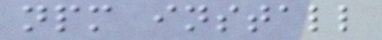npm install
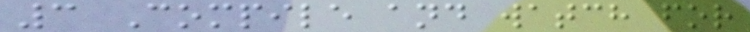3 Compile and watch for
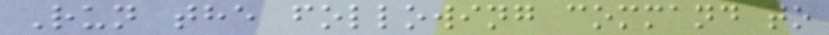Run the following command to
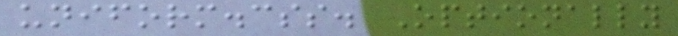uniform.css. Optionally
